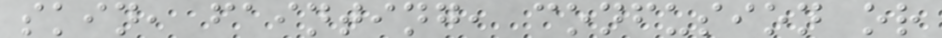skin, fainting, confusion or
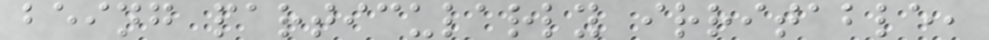being particularly irritable,
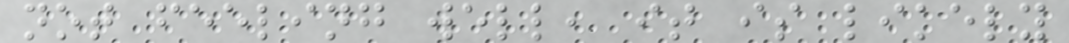not feeling well, it is likely
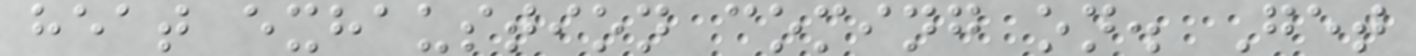heat exhaustion coming on. Get
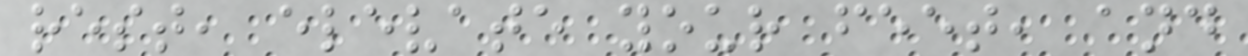rest, elevate your feet, and
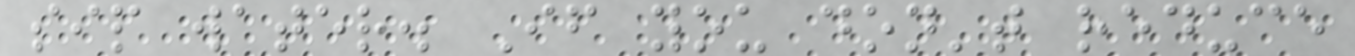sip water. If you don't reduce
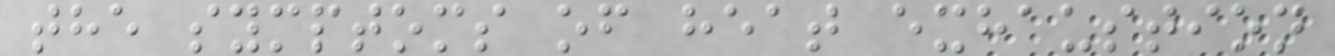the symptoms of heat exhaustion
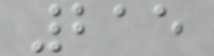215
